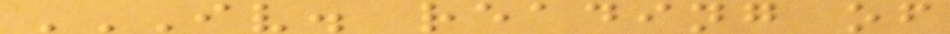IV. READING OF
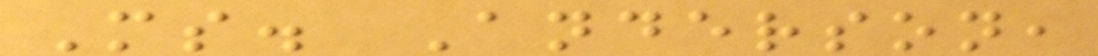Ms. Anderson,
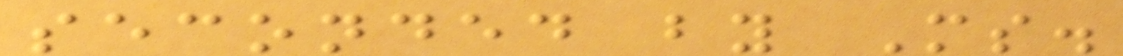seconded by Ms.
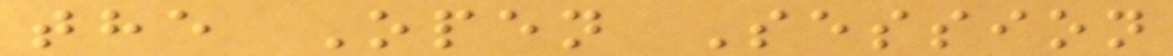the Open Session
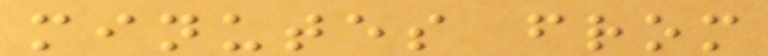minutes from
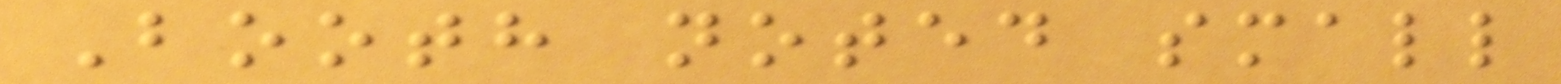Booth noted small
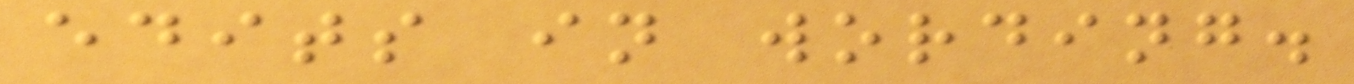edits in wording.
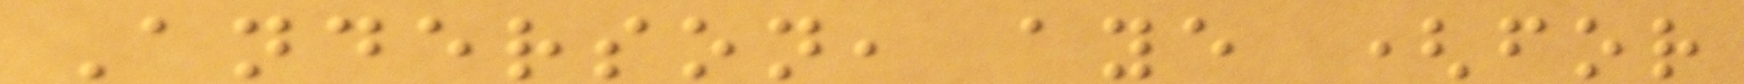Anderson, aye (for
